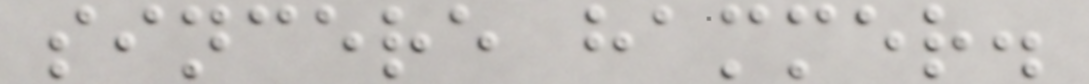sincere hammer.
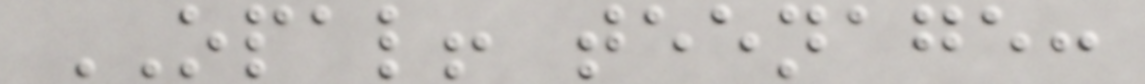OPAL! teenage:
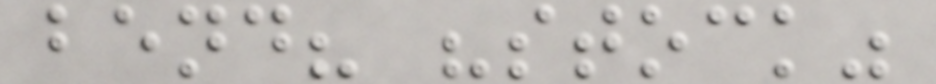bend? "stock"
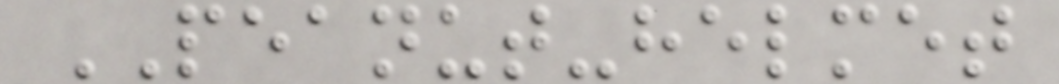PEANUT-helmet
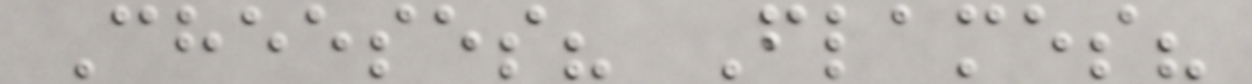Cheeses? Flames?
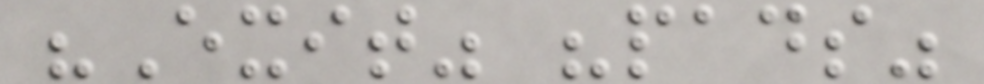"Exit" "pads"
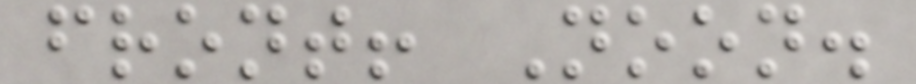front! Noon.
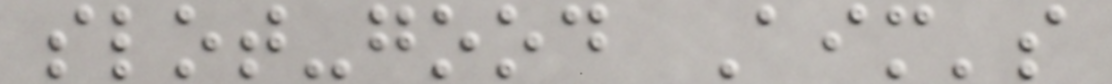slot-good Aim's
